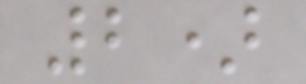2)
